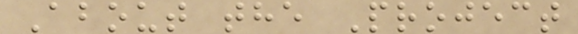About the Project
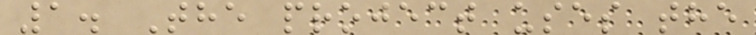1. The project uses the
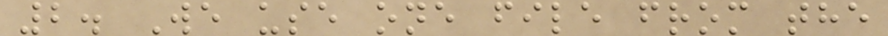2. We use one file from the
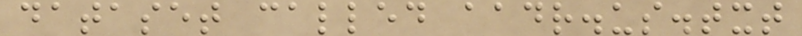dataset called aadr.us.txt
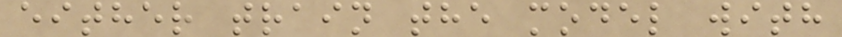either train the model with
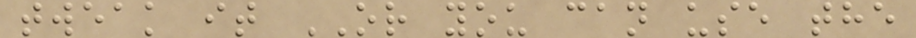tweak it OR you can use the
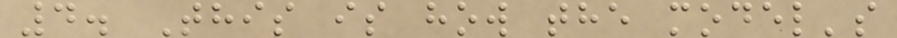4. This is how the model's
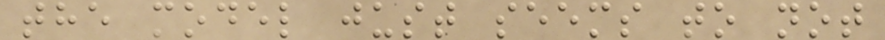the model just seems to not
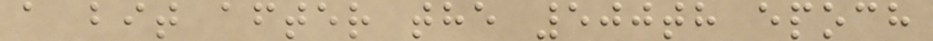a bit after the 500th epoch
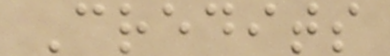Credits
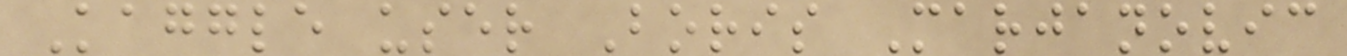Kaggle user Boris Marjanovic
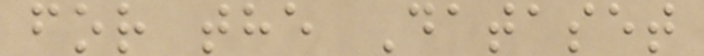for the Dataset
